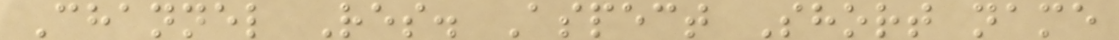Channel Res. Aspect Short name
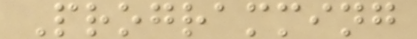Programming
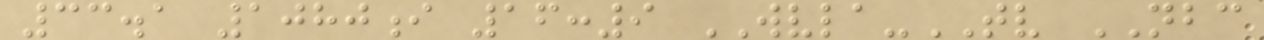33.1 1080i 16:9 WVLA-TV NBC
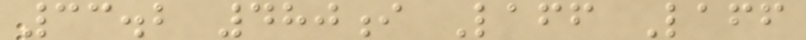33.2 480i Laff Laff
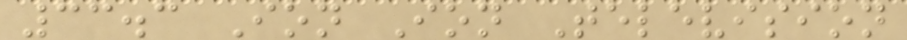33.3 Ion Ion Television
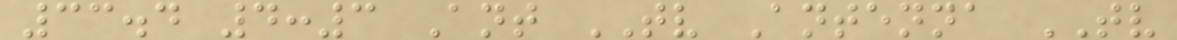33.4 4:3 Ant TV Antenna TV
